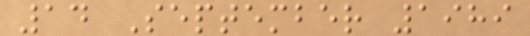14 September 1989
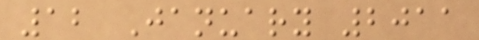12 January 2011
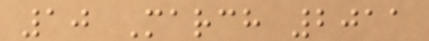10 March 2011
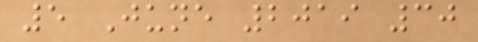5 June 2019 30
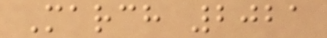March 2021
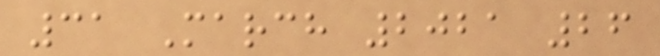31 March 2021 26
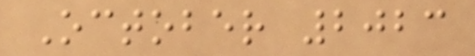October 2023
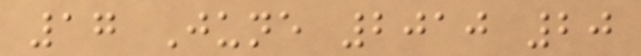17 June 2010 20
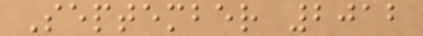September 2012
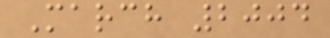March 2004
